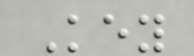Key
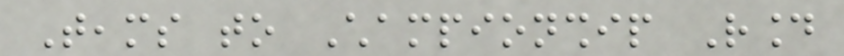Teams to Championship Round
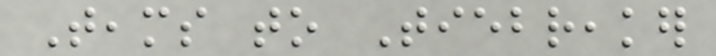Teams to Tiebreaker
